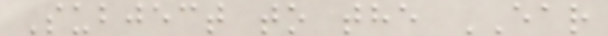Subject to the EAR
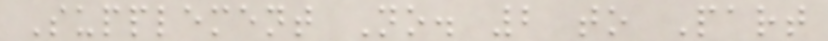Supplement No. 2 to Part
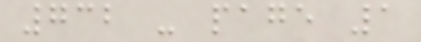732 - page 1
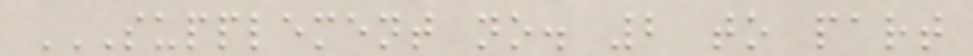SUPPLEMENT NO. 2 TO PART
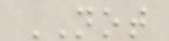NOT
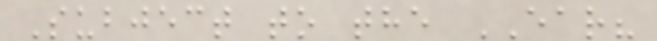Subject to the EAR?
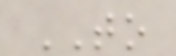TO
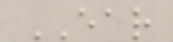EAR
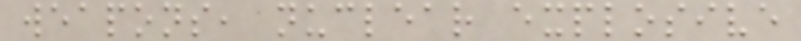weapons, nuclear explosive
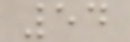54
